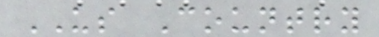US Country
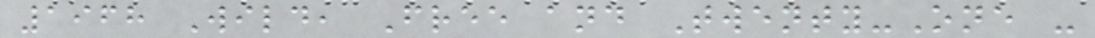1968 Wild, Free and Twenty-One -
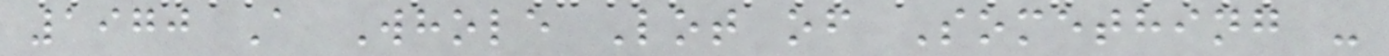1970 A Whole Lot of Something -
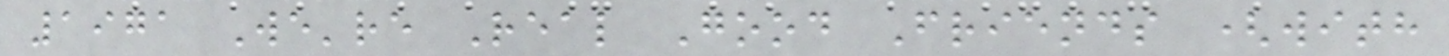1971 We're Real Good Friends (with
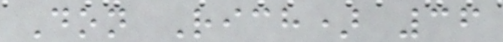Don Rich) 36
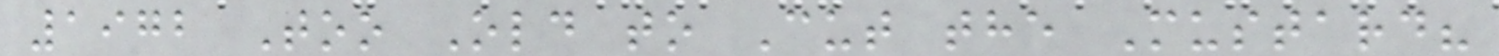1972 Too Old to Cut the Mustard?
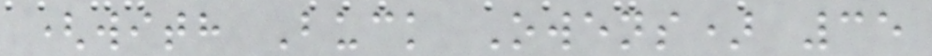(with Buck Owens) 35
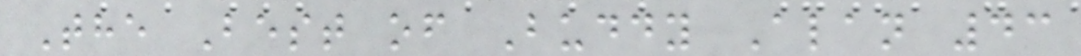The Best of Buddy Alan 43
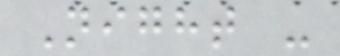Night -
